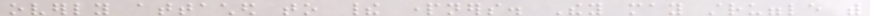overly attached to their partners. They may struggle with
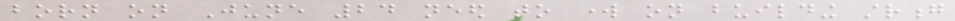born on June 24 need to work on building strong
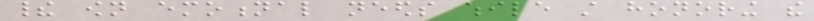their own emotional needs while still honoring the
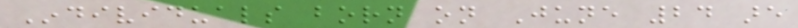Individuals born on June 24 are
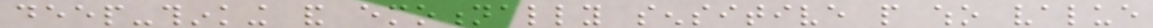deep-thinking and emotionally sensitive people who value
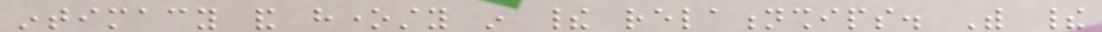intimacy and honesty in their relationships. With their
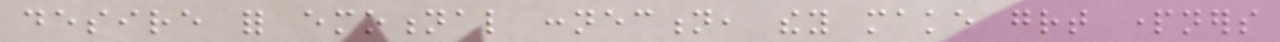desire for emotional connection, they make great partners
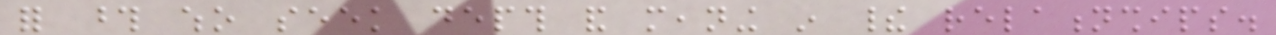for those who seek depth and meaning in their relationships.
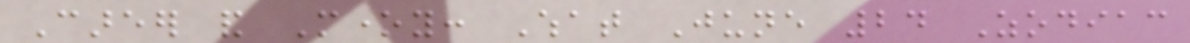Career and Money: What June 24 Zodiac
